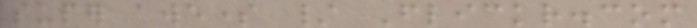super awesome / Flickr.com
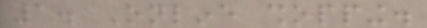1. Online shopping.
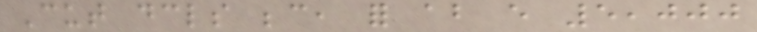Cut declares because, for about every 5,000
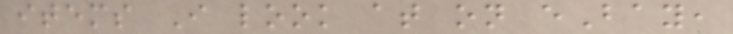items I look at on eBay,
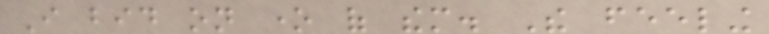I bid on one of them. The feeling
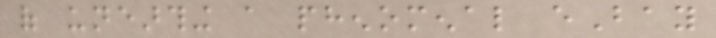of unearthing a phenomenal eBay
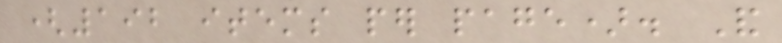(192 items per page). And
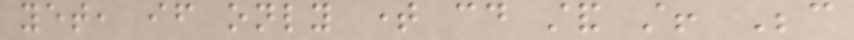yet, if only time could stand still! Because
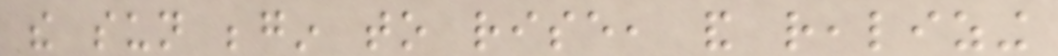the sun begin to rise, and realizing
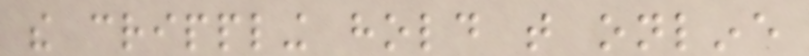the crippling hold that online
